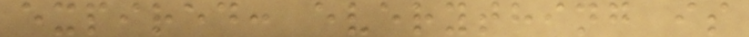expired: everything is
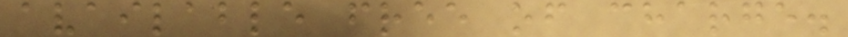available free of charge.
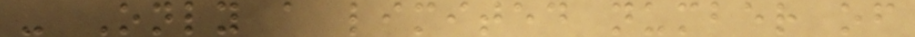- Only a limited number of
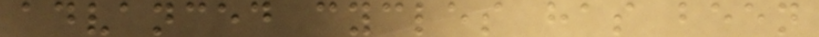advanced cycles has been
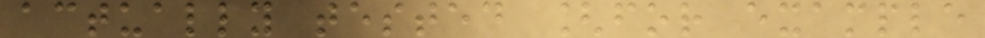actually tested [for example
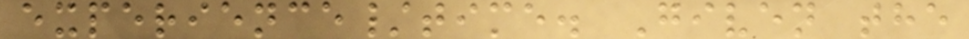experience/time. Given the
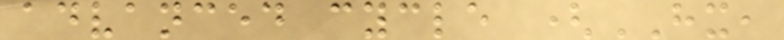advanced cycle (HX,
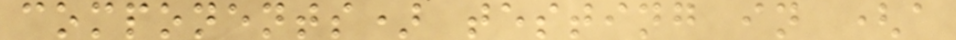components) testing in (a
